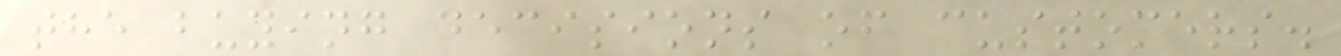the buying decisions of customers.
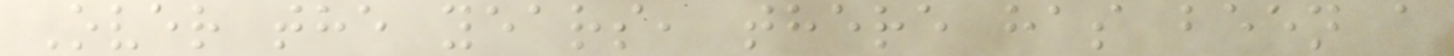Over the years, there has been a
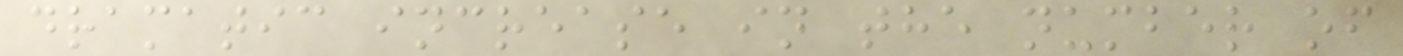dramatic increase in the number of
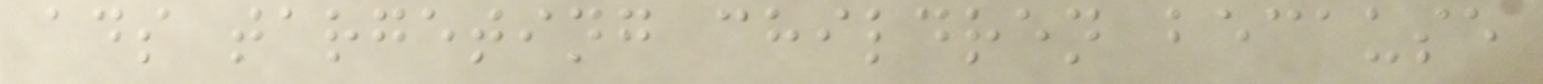ads targeting children because
